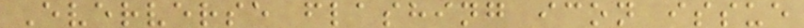Eververse flashing icon issue
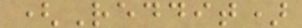(Reddit)
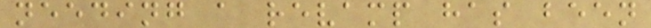needing a revamp has been
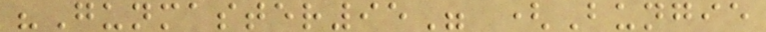"Gunmaster95" (Bungie
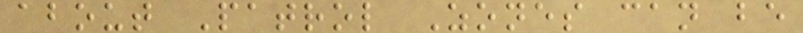about Patrol Zones can be
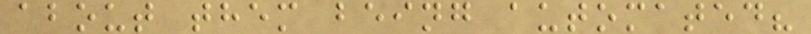about them being automated?
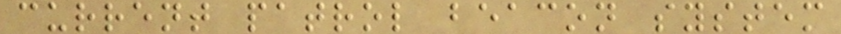current patrol beacon system
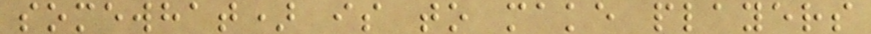somewhat) is to make players
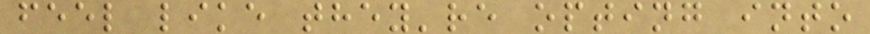feel like they're opting into
